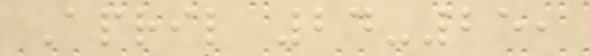April 24-25,
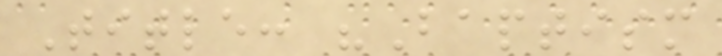Title: "Baptism
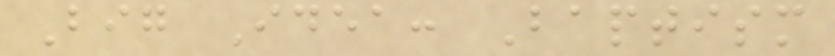Big Idea: Baptism
